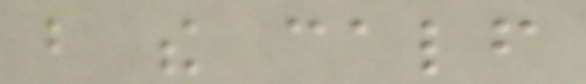but the calf
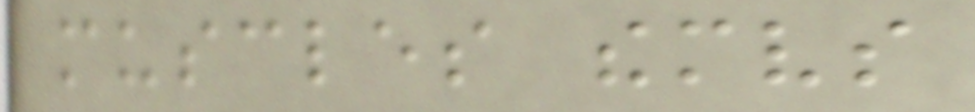muscles themselves
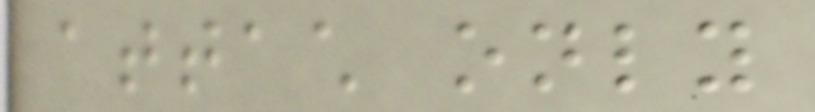attach only
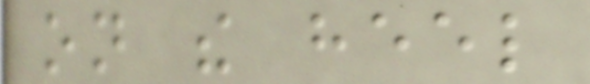on the heel
